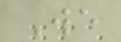We
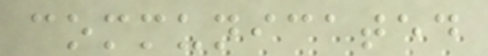communicated
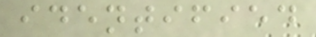identified
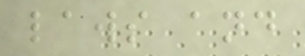laws and
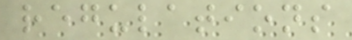regulations
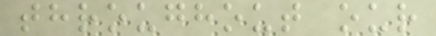throughout our
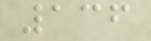136
